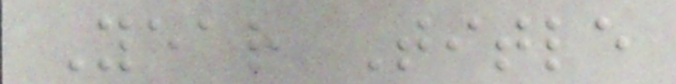Year Title
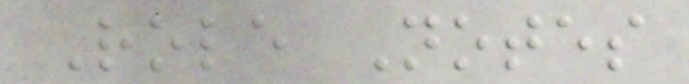Role Notes
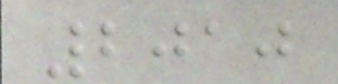2010
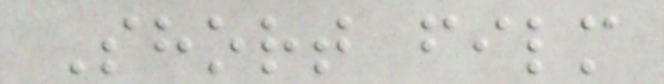Short film
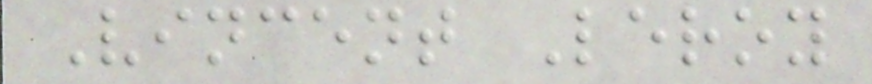Vincent Leroy
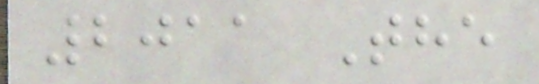2011 The
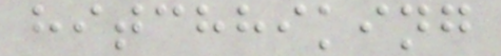hitchhiking
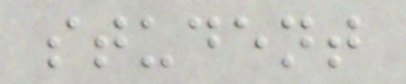student
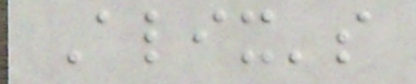Alix's
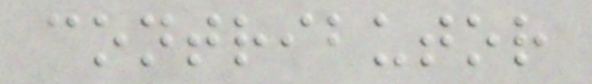contributor
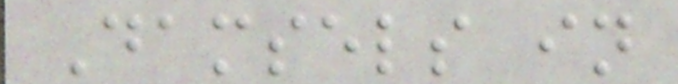Damsels in
